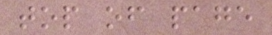top of page
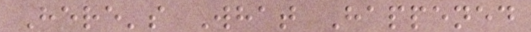Here's What Happened
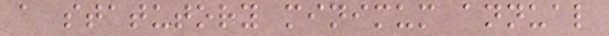a statutory minimum annual
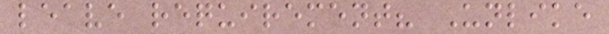leave requirement? Unlike
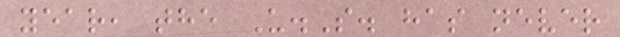year, the U.S. has never
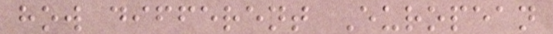how different European
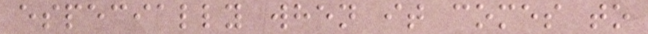especially when it comes to
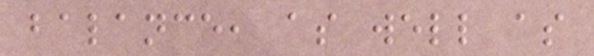balance, as well as
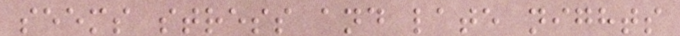seems stress and late nights
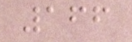166
